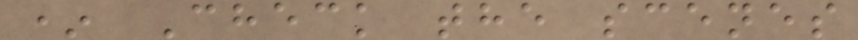* Check the scenes
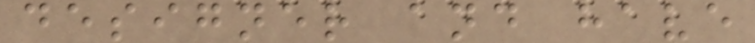designer and have
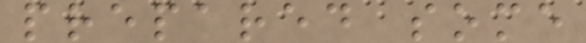prepared some
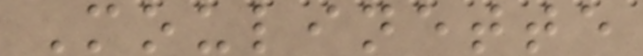Moulinette
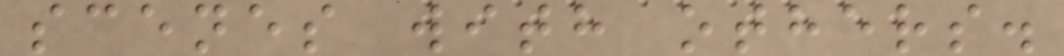scenes with others.
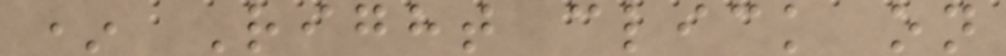* Right click on
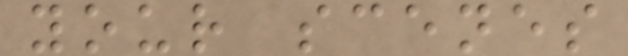your scenes
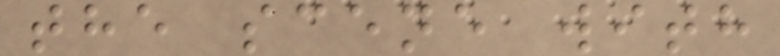the scene with
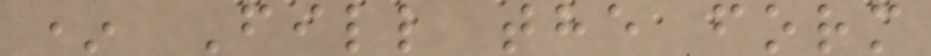* Fill the form
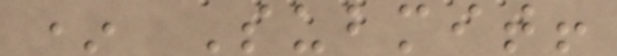* Submit!
